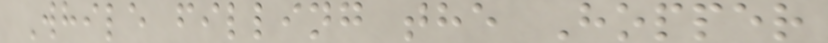While filling the Hopper
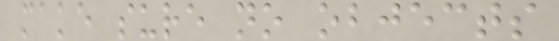make sure no objects
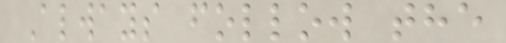Always follow the
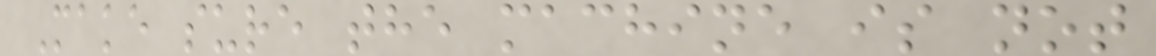Make sure the machine is not
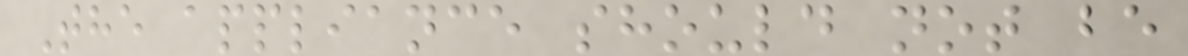The appliance should not be
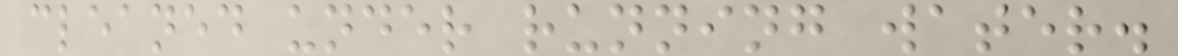cleaned under running water.
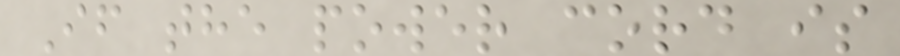If the power cord is
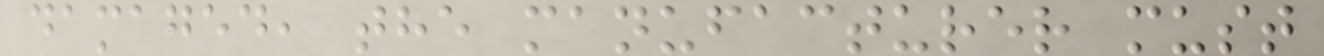damaged, the manufacturer must
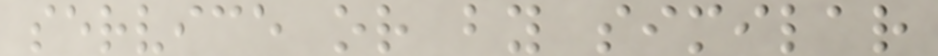service or by similar
